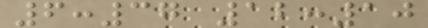6:37 12:10
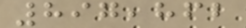897,862
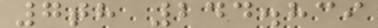7th 244.839
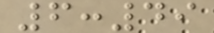6:49
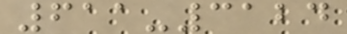611-3124
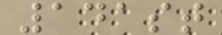141st
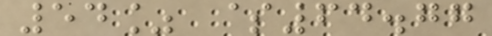54% $64.77
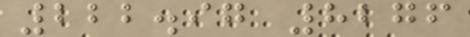222.97 8276
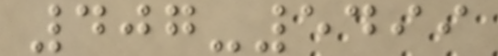407-5499
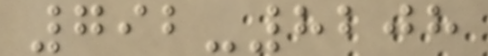792-8208
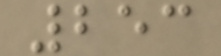253
